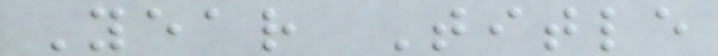Year Title
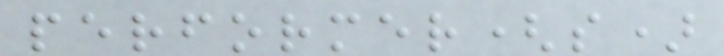performer(s)
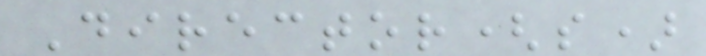Director(s)
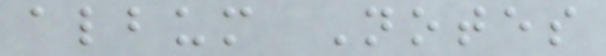album Notes
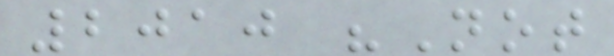2010 "Not
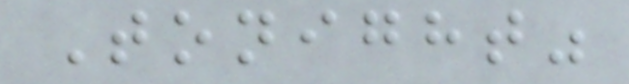Tonight"
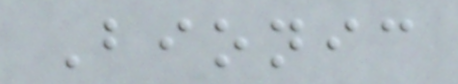Bionic
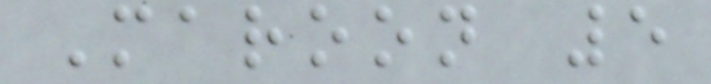Maroon 5
